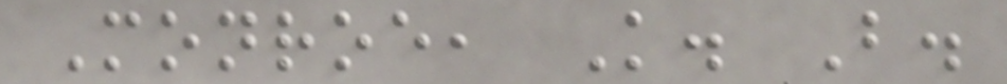Monroe, K. B.
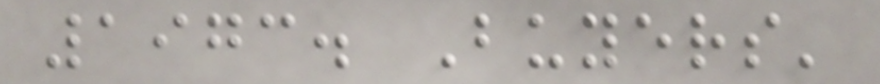1973. Buyers'
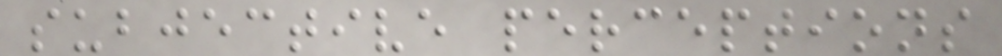subjective perceptions
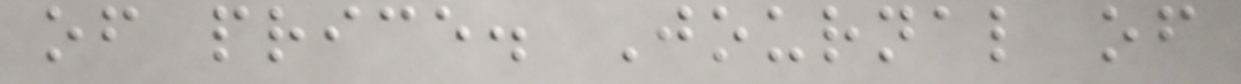of price. Journal of
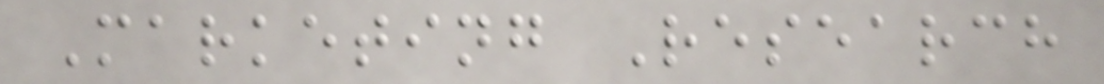Marketing Research
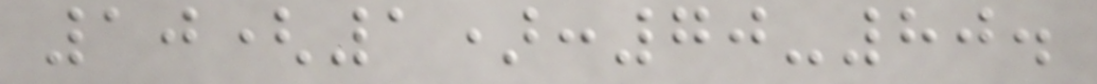10(1):70-80.
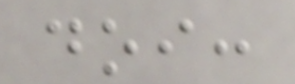doi:
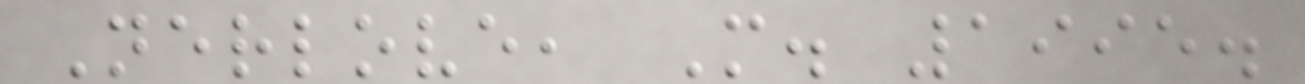Nerlove, M. 1995.
